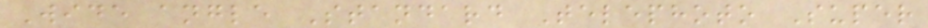Wide angle Standard Telephoto Super
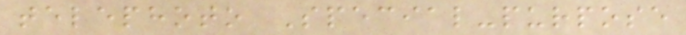telephoto Special-purpose
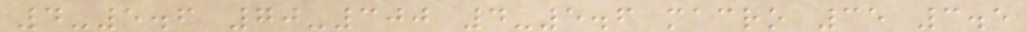4-5.6 70-300 4-5.6 macro 35 3.5
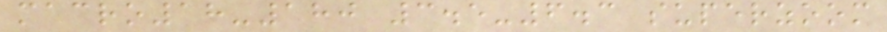macro18-180 3.5-6.3 superzoom
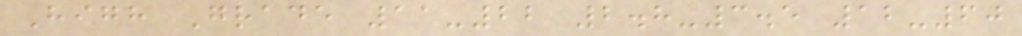High Grade 11-22 2.8-3.5 12-60
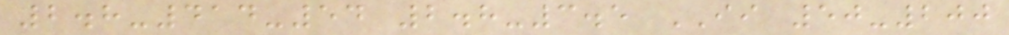2.8-414-54 2.8-3.5 II 50-200
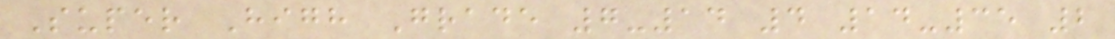Super High Grade 7-14 4 14-35 2
